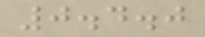0.4.0
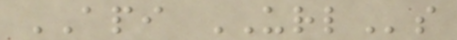API URLs
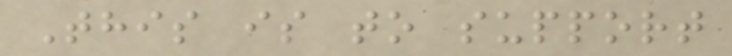This is to support
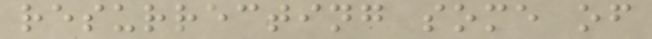resurrecting some of
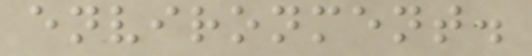environment.
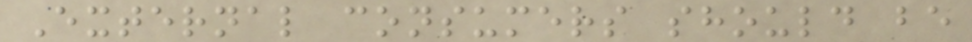External consumers should be
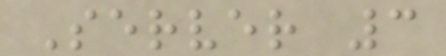Server 3
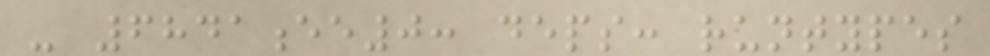- 6841ee0: deps: runtypes
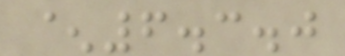^6.3.0
